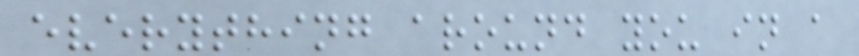everything around you in a
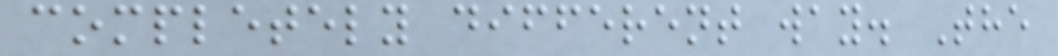completely different way. The
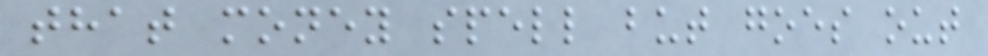that money spell but goes out
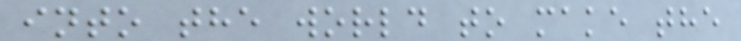into the world to make the
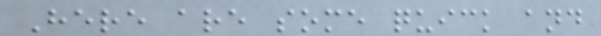Here are some quick and
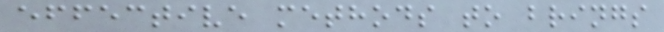effective methods to brings
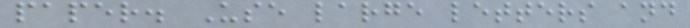paper. Use large letters and
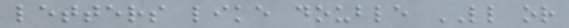letters like double LL or
